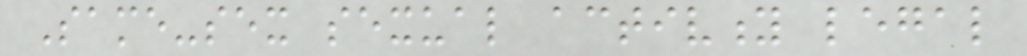Same-sex sexual activity legal
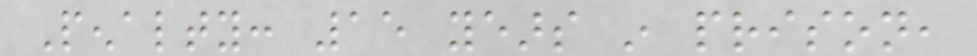Penalty: 15 years in prison,
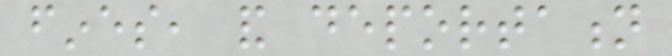fines, and deportation
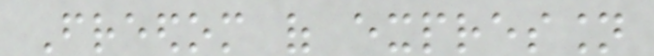Freedom of expression
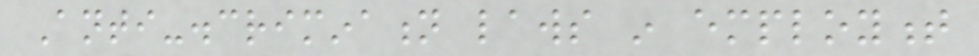Anti-discrimination laws in employment
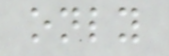only
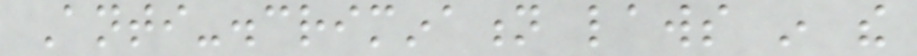Anti-discrimination laws in the
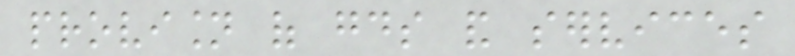provision of goods and services
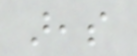areas
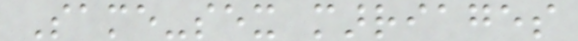Same-sex marriages
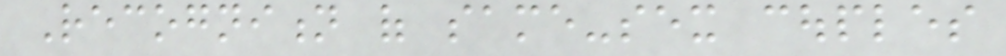Recognition of same-sex couples
